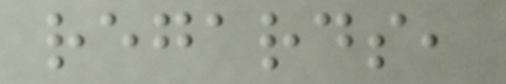regards,
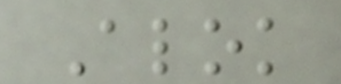Alok
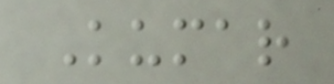Kumar
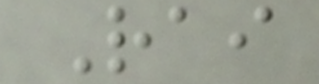Rai
